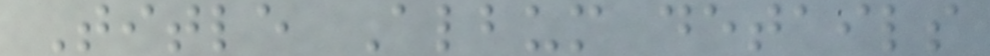Title Album details
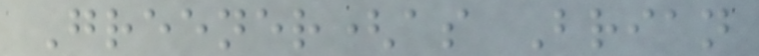Greener(as Brian
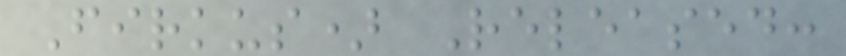Firkus) Released:
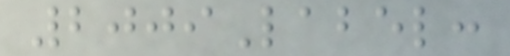2009Label:
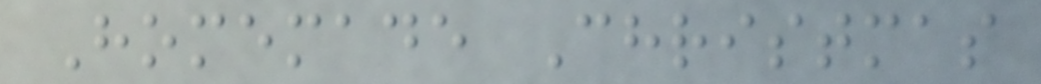Homemade Christmas
